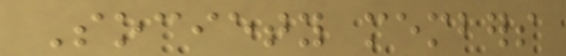Society members
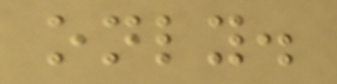only.
